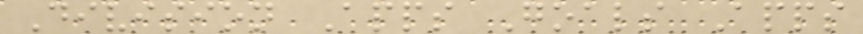Division Apps Goals Apps
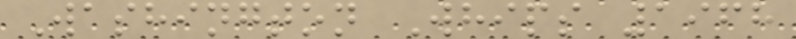Washington Whips 1968
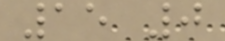15 0
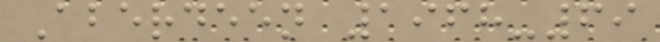Aberdeen 1968-69
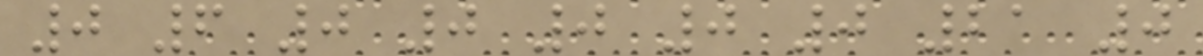0 6 0 0 0 0 0 21 0
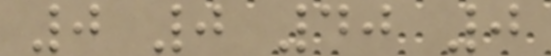0 0 40 0
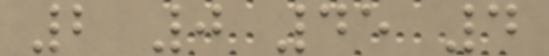2 0 45 4
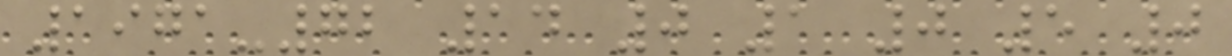1971-72 14 0 1 0 5 0
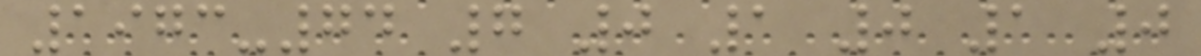1973-74 7 0 1 0 1 0
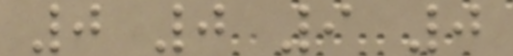0 0 9 0
